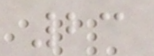23
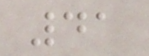41
